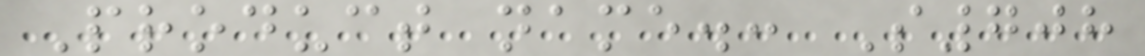Product name.: S708
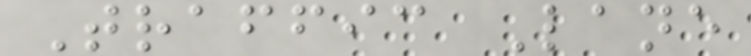Traffic Lane
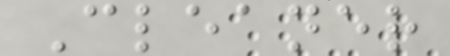Cleaner
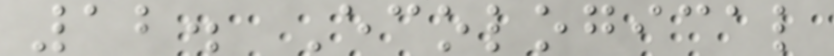12. Ecological
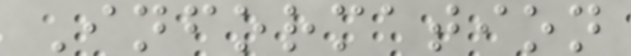Information
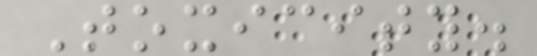Toxicity.
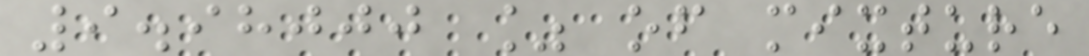9.98000 % of mixture
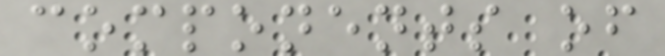components of
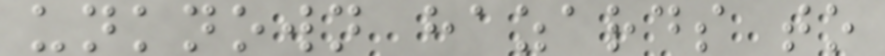unknown hazards to
